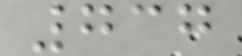737
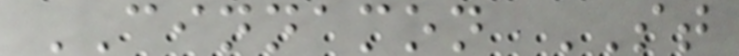CINNAMON ST
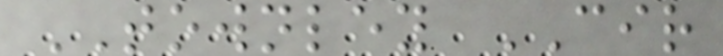TOWNLEY CIR
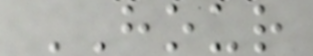HOUR
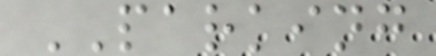PARKING
